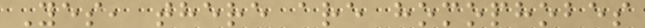Yes, there are homophobes
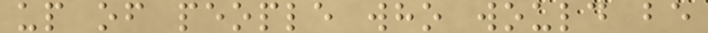up of people who would be
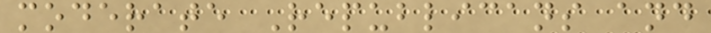moderate Republicans and
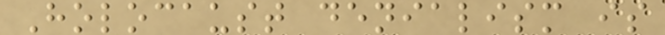Holocaust denialism is
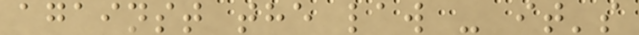against the law - it's
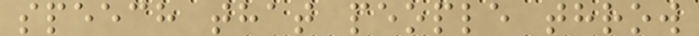speech that people throw
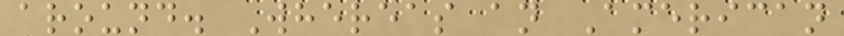around. Whereas an American
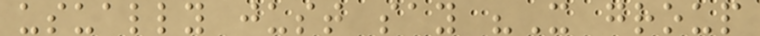usually just say "X group
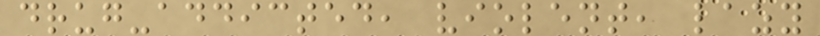drug-addicted, violent, lazy
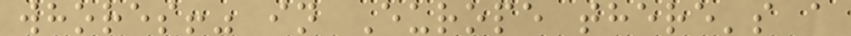whores!" in Europe there's a
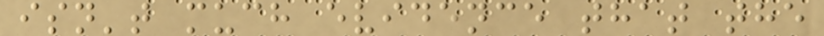isn't much evidence that the
